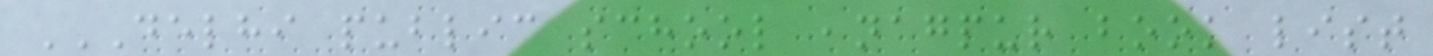DELHI PUBLIC SCHOOL ,NAGPUR BOOK LIST
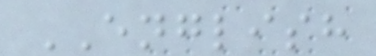ENGLISH
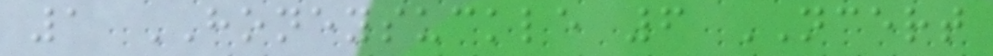1 HONEYSUCKLE 6 NCERT
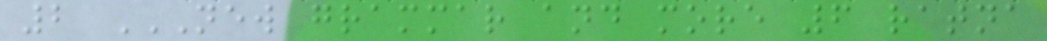2 NEW GRAMMAR AND MORE 6 RATNA
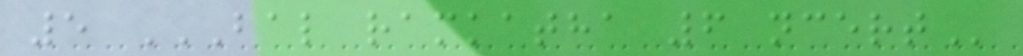5 BAL RAMKATHA 6 NCERT
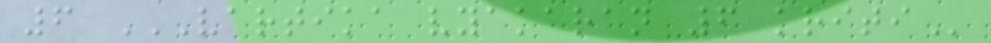6 VARTIKA VYAKARAN 6 KRITI
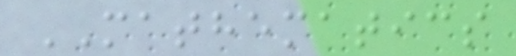MATHEMATICS
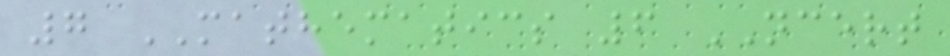7 MATHEMATICS 6 NCERT
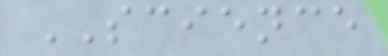SCIENCE
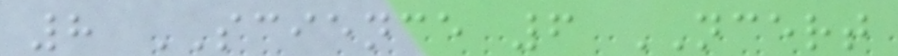8 SCIENCE 6 NCERT
